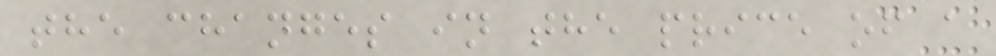the changes in the price of a
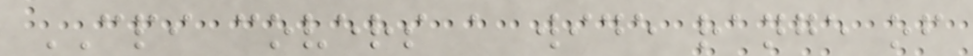CPI covers a wide range of
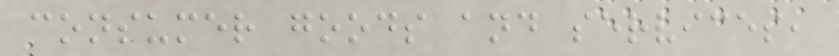consumer goods and services,
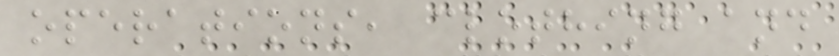operations, clothing and
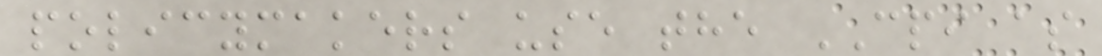policymakers use the CPI as
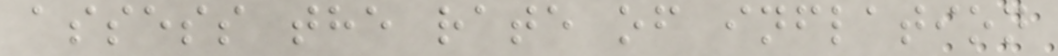assess the rate of inflation
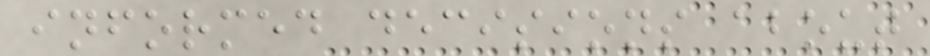informed decisions about
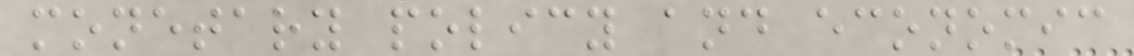monetary policy and economic
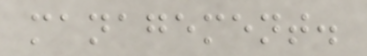management.
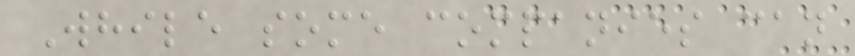While some companies can
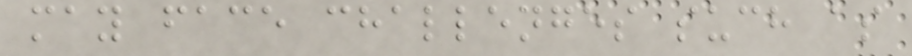may face challenges such as
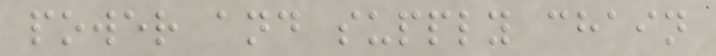power and supply chain
